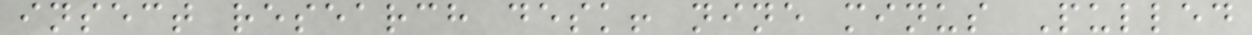insect research desk! nine minus Pulled
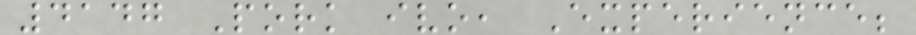4147 Pork ivo, Experience;
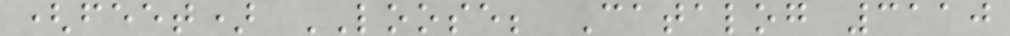(feet) LOOSE; Catalog 3110
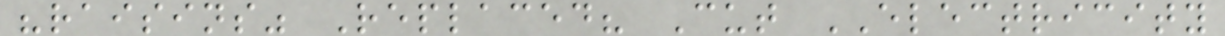"raisins" Replaced? Cut ELECTRICITY
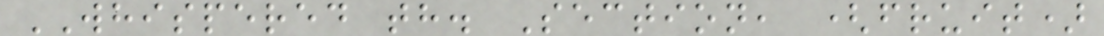WHISPERED th. Section, (fruit)
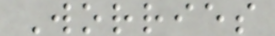Worries
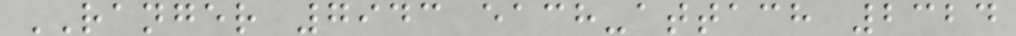RANGER 7943 each-attach 2324
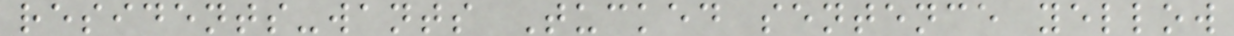residents-wants Tucked sentence yellow
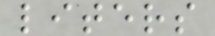liters
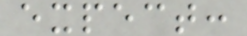expect:
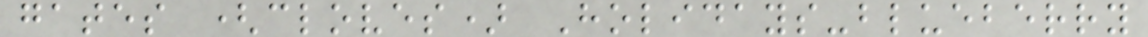gates (cloves) Holidays-blueberry
